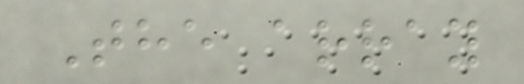The array
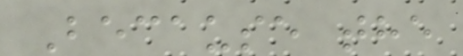Because the
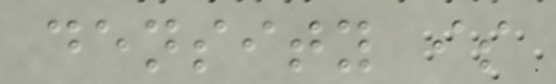density is
